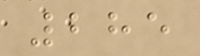285
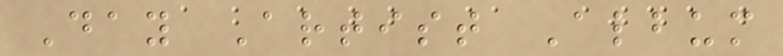Day Artist Album
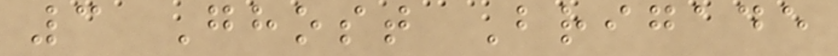3 Ghost Brigade
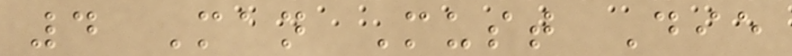4 Man Must Die
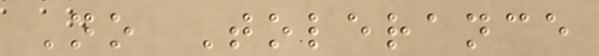No Tolerance
